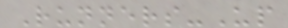Runners-Up
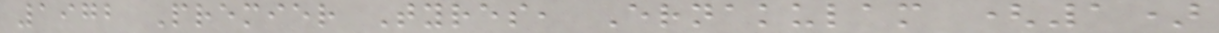1972 Premier Tyres, Ernakulam (1)
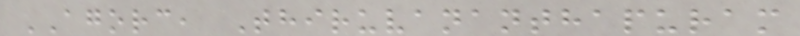AGORC, Thiruvananthapuram
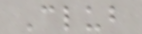Club
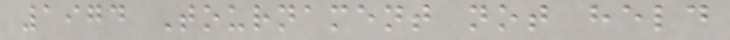1974 Tournament not held
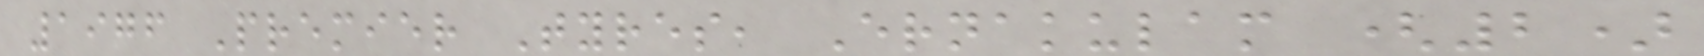1976 Premier Tyres, Ernakulam (2)
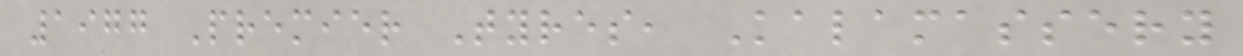1977 Premier Tyres, Kalamassery
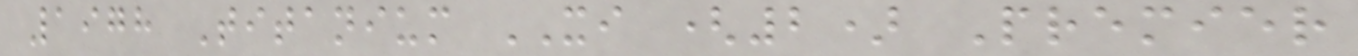1978 Titanium XI (2) Premier
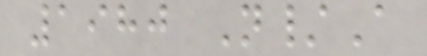1980 N/A
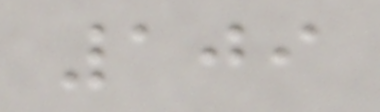109
